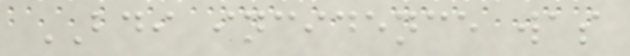BDI incidence was
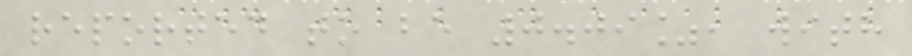reported to be 0.09%, with
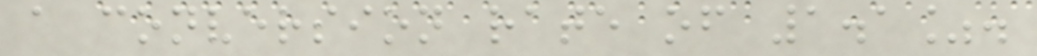a conversion rate of 1.1%.
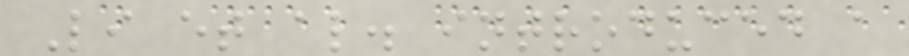Li et al. introduced a
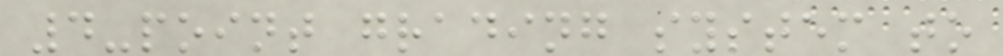4-point grading system to
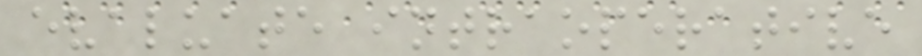evaluate intraoperative
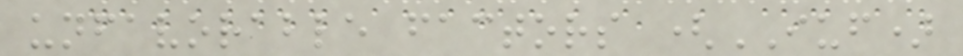unfavorable factors (IUF)
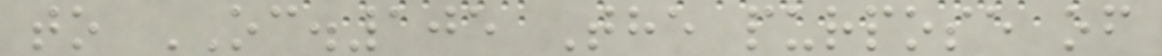to OC.105 The purpose of
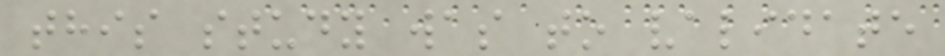this study was to validate
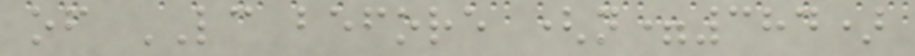of LC before (n=384)
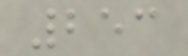253
